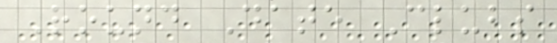Round Date Clubs
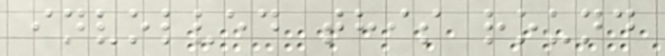involved this round
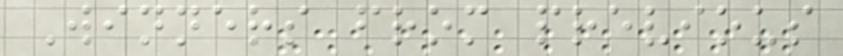Winners from previous
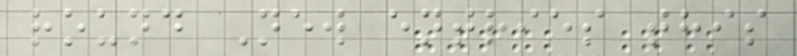round New entries this
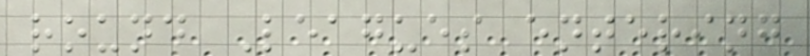round Leagues entering
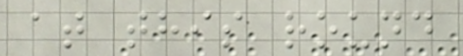at this round
